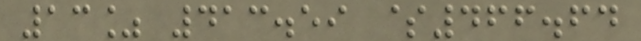13% 413.59 $466.64
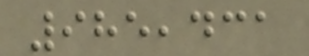985,431
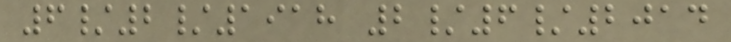6/2/1918 2/6/2014
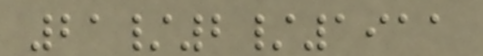21/2/1911
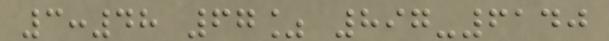3:48 67% 897-6140
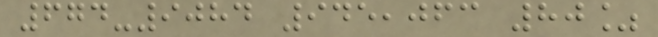674-9084 945,063 80%
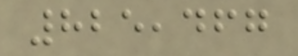825,467
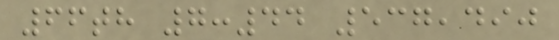66th 7:44 537,490
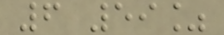6 59%
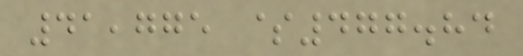41,775 $477.84
